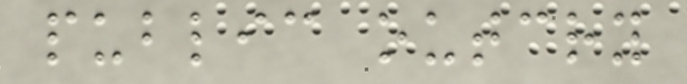public outcry
